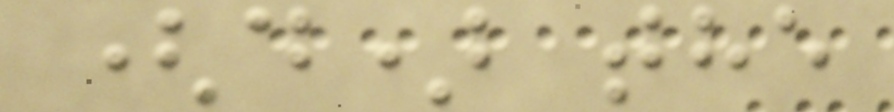(d) the
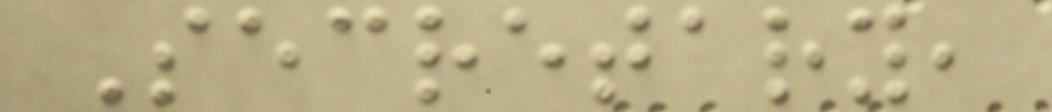Secretary,
